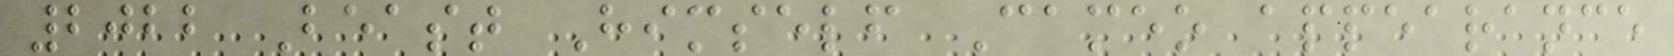2022 Beast Himself Cameo appearance
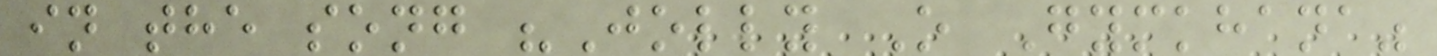in the song "Jolly O Gymkhana"
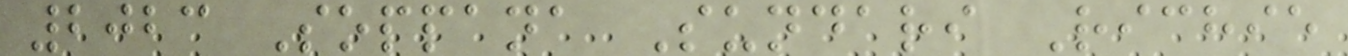2023 Soppana Sundari Richie
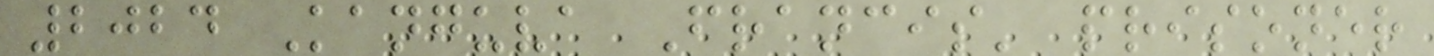2024 Kanguva Francis' prisoner
